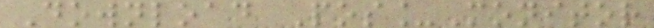Download Pos_Monitor
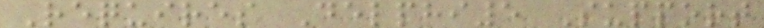Requires Delphi5 Support
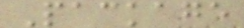Package
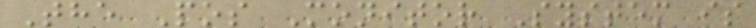The Pos Monitor System is
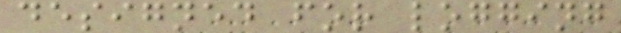designed for logging
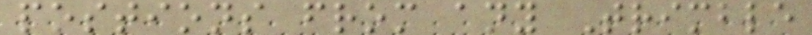postions from any Trimble
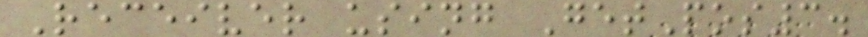Receiver using GetPos3.
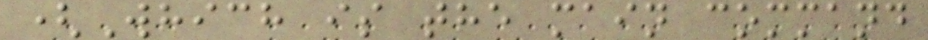(Which is the main command
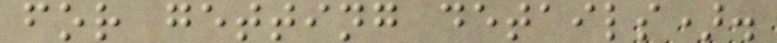for getting details).
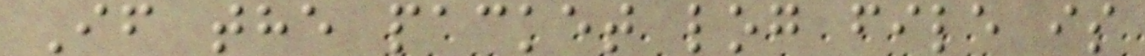If the packet log file is
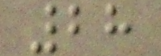28
